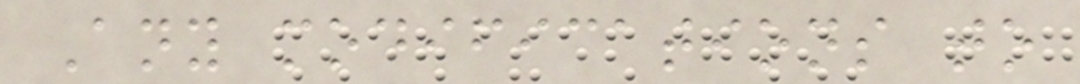Any modifications to
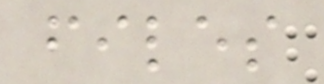files
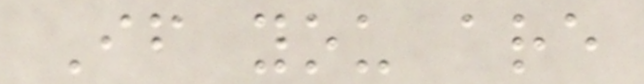If you are
